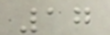17
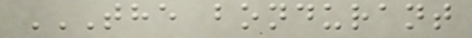THE BONDURANT
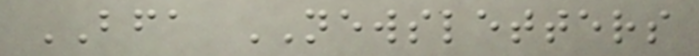BFA NEWSLETTERS
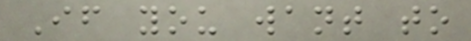If you want to
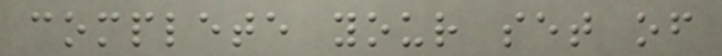complete your set of
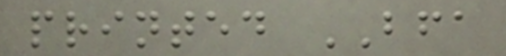printed BFA
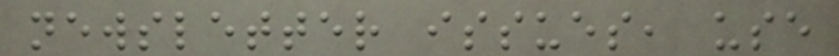newsletter issues, use
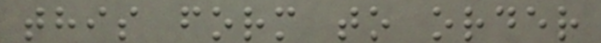this form to order
